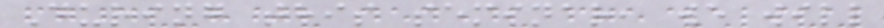During this seminar, we will
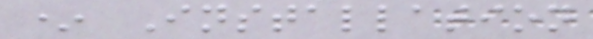* Installation
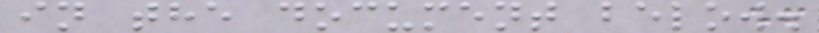in the document below.
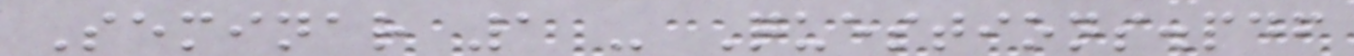Seminar 1 - Questions.pdf
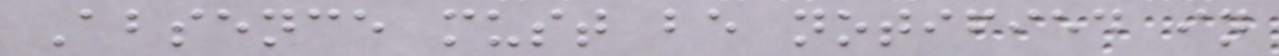Absence must be notified in
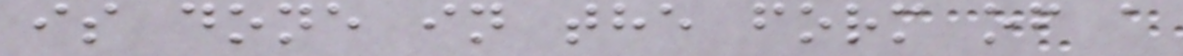is done in the form of a
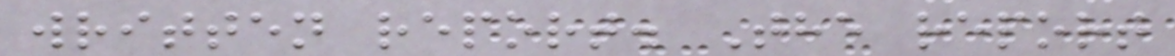written report. The report
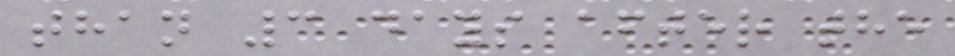than 3 days after the
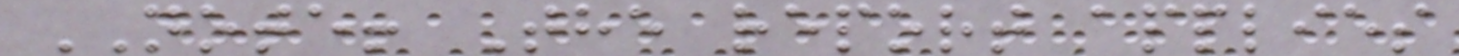NOTE! The report applies
